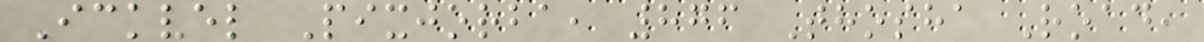Ickvel Pixjorba, 876 Thosha Road,
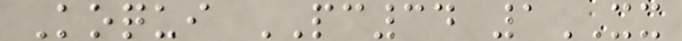Koqui PC34 1XX
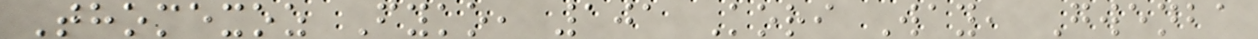Thomexoz Fyko, 101 Kori Way, Gwenba
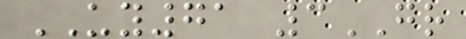UY71 3GR
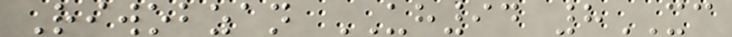Riwobzan UH94 8XC
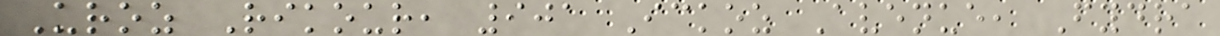Uroz Rikour, 901 Ickoz Avenue, Fydra
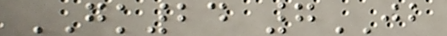GK24 7JB
